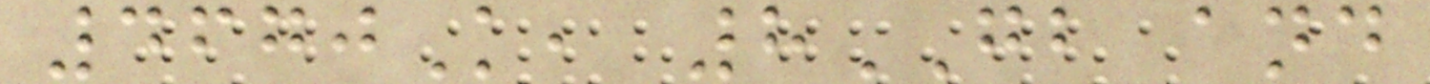4670K, 8GB and
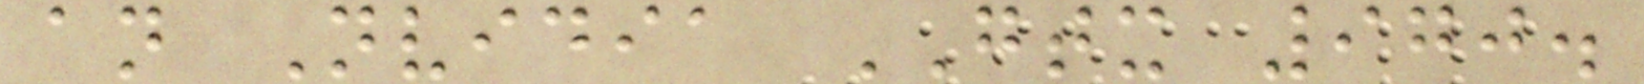an Nvidia GTX 970.
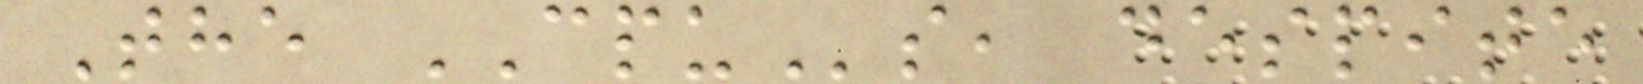The CPUs, despite
